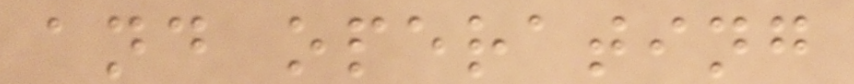and operating
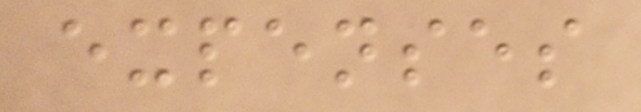expenses
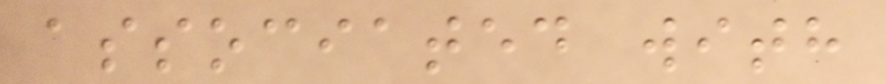associated with
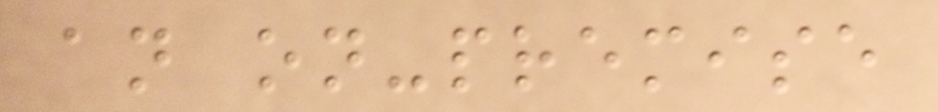an on-premise
